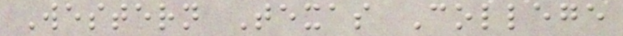Western Texas College
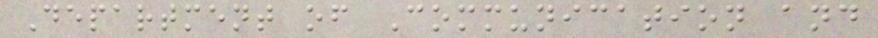Department of Communication and
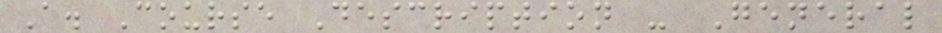A. Course Description - General
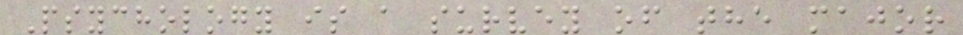Psychology is a survey of the major
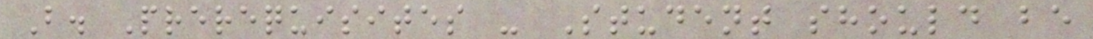B. Prerequisites - Student should be
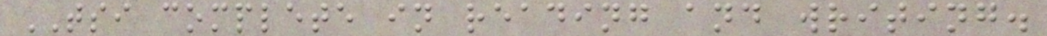TSI complete in reading and writing.
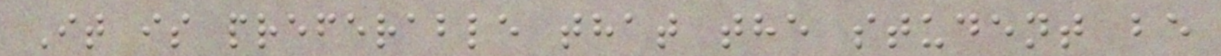It is preferable that the student be
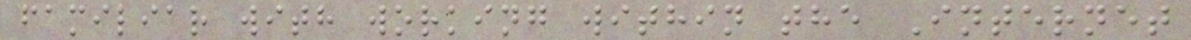familiar with working within the Internet
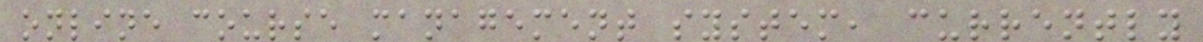online course management system, currently
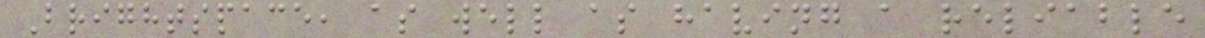Brightspace, as well as having a reliable
